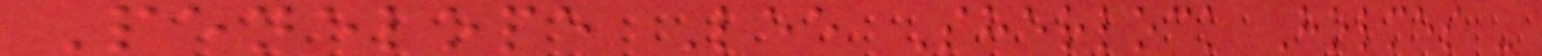Penelope Lee Sherlock Holmes -
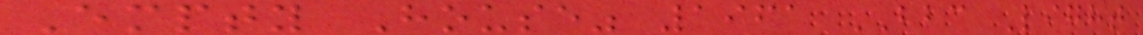Empty House" 1961 BBC Light
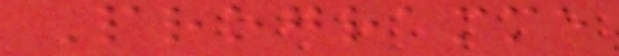Programme
